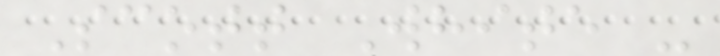Scott White -
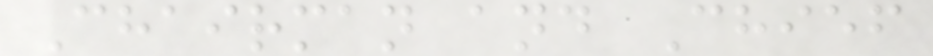Chairman and Chief
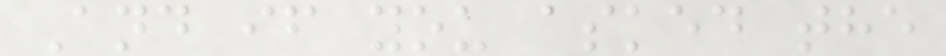And if you asked the
